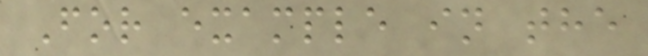For example in the
